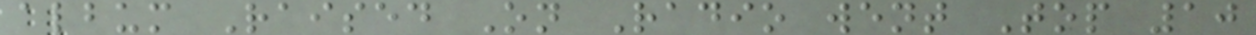album Raised On Radio went Top 10
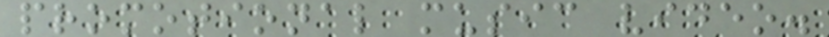promotional music video.
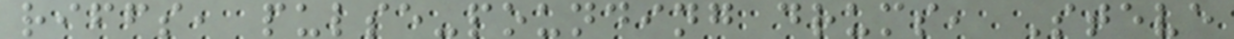riffs, pulse-pounding drums, Steve
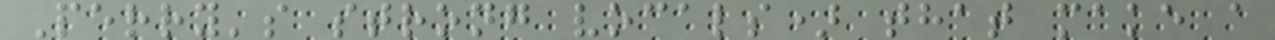Perry's strong vocals) that make a
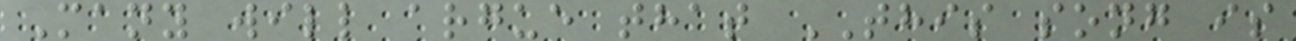Many will argue that THIS song is
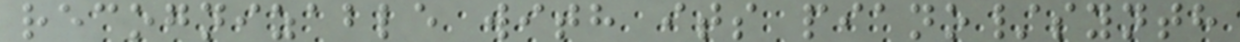recognizable with its piano/synth
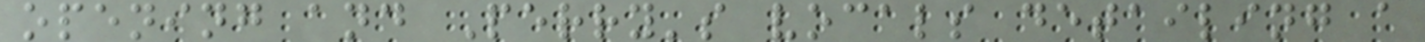opening and Perry's vocals detailing a
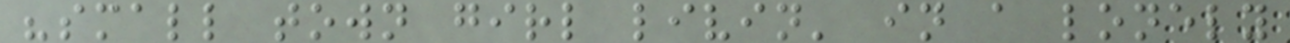"small town girl livin' in a lonely
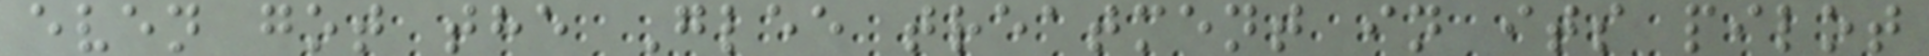even got the Glee treatment in its pilot
